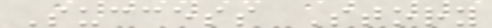Success Story
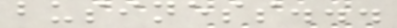business...
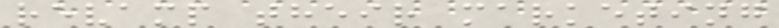revamp their marketing
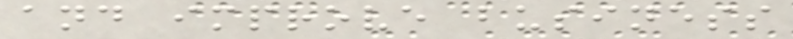and improve business
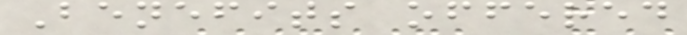Benefits offered
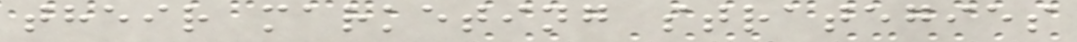their marketing strategies
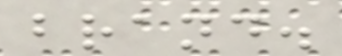brand.
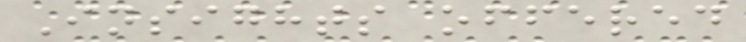Insights offered
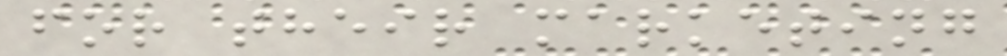for their marketing
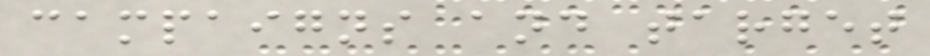campaigns and target
